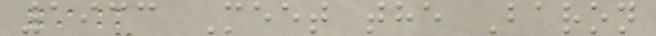1933 Meet the Baron
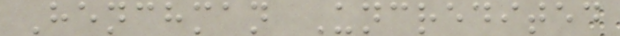Henchman Uncredited
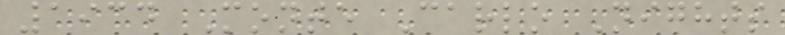1934 Monte Carlo Nights
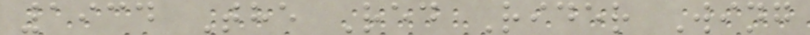1934 The Red Rider Wing
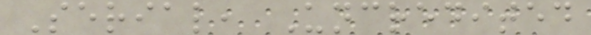Serial, Uncredited
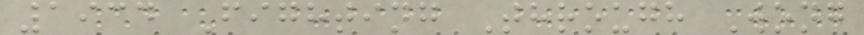1934 Fighting Through Wong
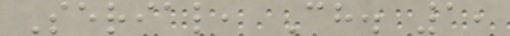Serial, Ch. 1,
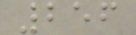256
